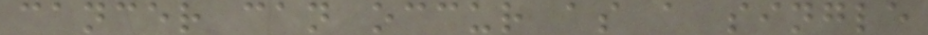cancer can occur as a single
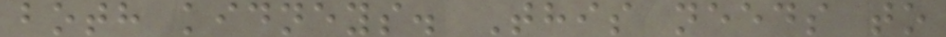both kidneys. This needs to
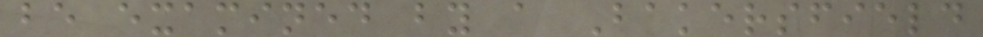be examined by a Bakersfield
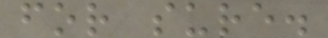for sure.
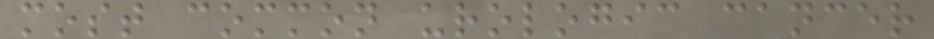most common urologic cancer
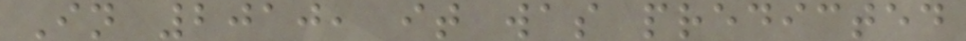In 2010, it was predicted
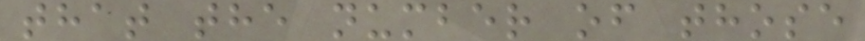that the number of those
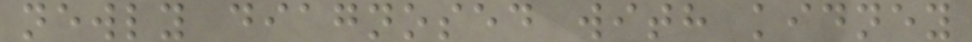newly diagnosed with kidney
